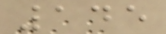145
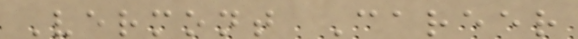Vermont Career
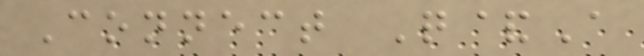Connect Q&A
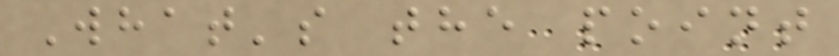What's the point
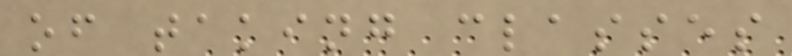of taking classes
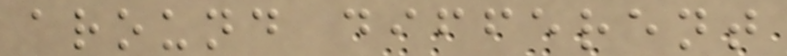around different
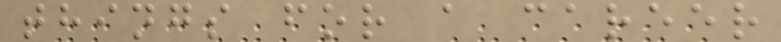things for a career
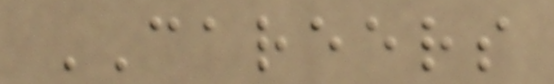CAREERS
